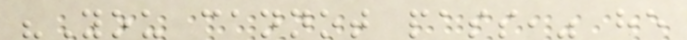"You cannot pass," he
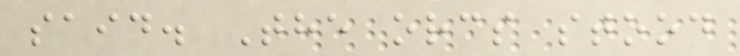said. The orcs stood
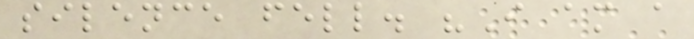silence fell. "I am a
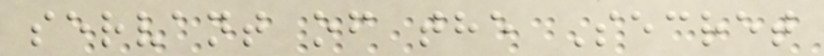servant of the Secret
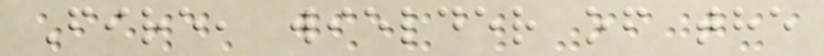Fire, wielder of the
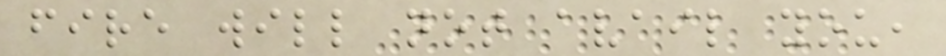fire will not avail you,
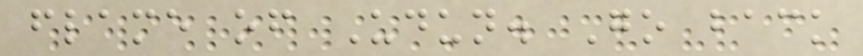flame of Udun. Go back
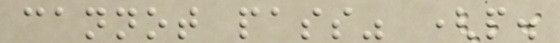cannot pass" (p.
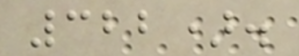322).
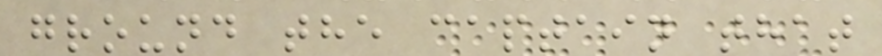ground the captain that
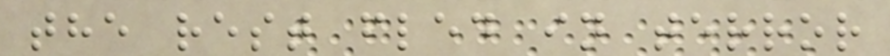the rest fled in terror
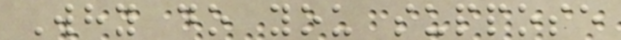Why do you suppose
